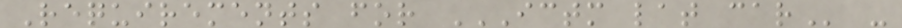Requirements for ICTM LAT CAR -
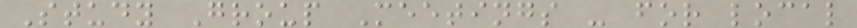Study Group Meetings - for local
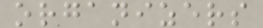organizers
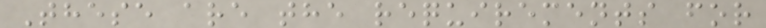These are the requirements for
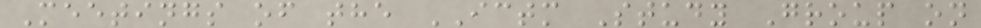Meetings of the ICTM Study Group on
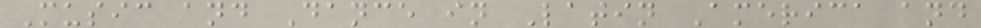Music and Dance in Latin America and
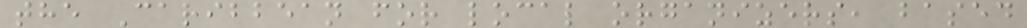the Caribbean for local organizers, based
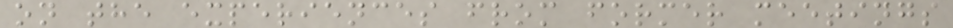on the experiences from former meetings
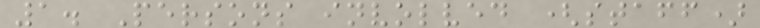1. Persons involved (staff)
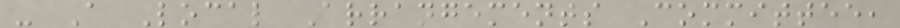- A Local Arrangements Committee,
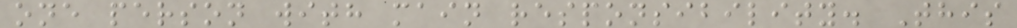one person with main responsibility. This
